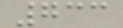733
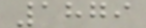1879
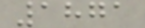1871
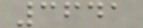3641
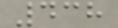438
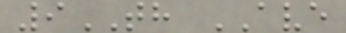9TH AVE
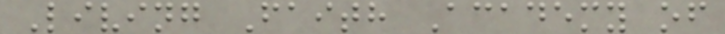Living Faith Academy of
